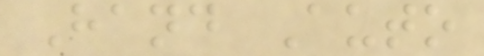Hand Auto
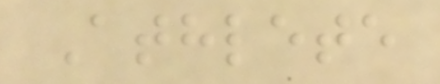Athlete
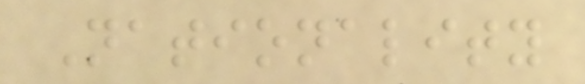Nationality
